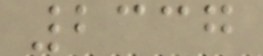2337
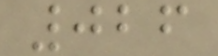026
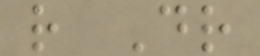r Dr
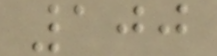100
